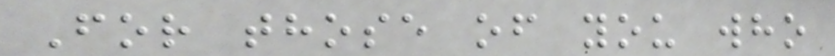For those of you who
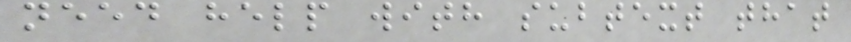need help with subtext that
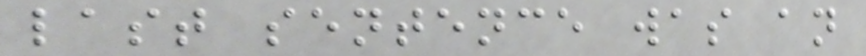last sentence was an
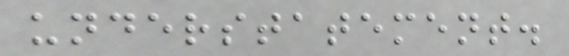understatement.
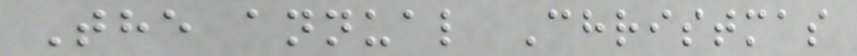The annual Christmas
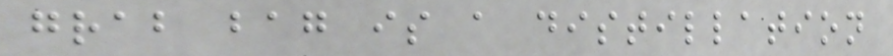grab bag is a distillation
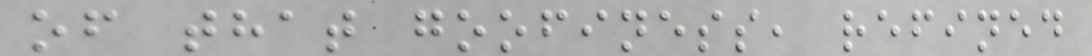of that goofiness, refined
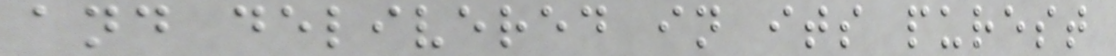and delivered in its purest
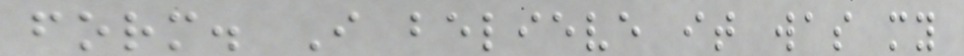form. I believe it was my
